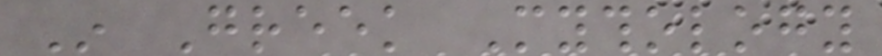In Greek Mythology
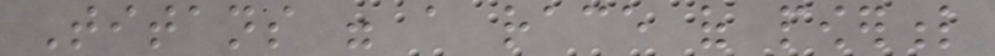Titans were a race of powerful
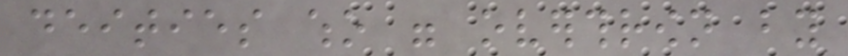deities who were overthrown by
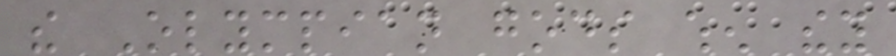the Olympian gods when they
